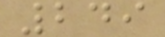249
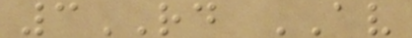3RD AV
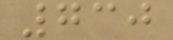730
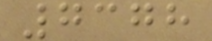7378
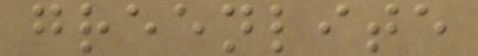greenlite
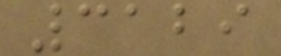3129
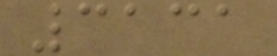3131
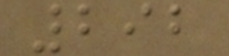292
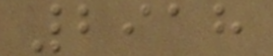2918
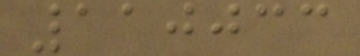110033
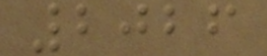2026
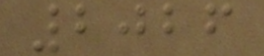2026
